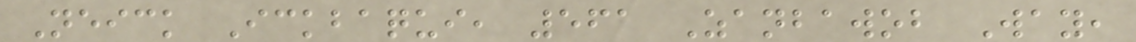Neick Ickbaqui, 561 Zanbawob Way,
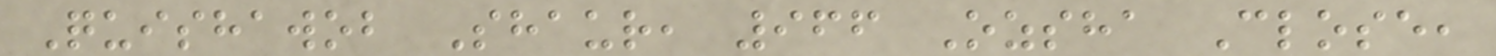Quishawob Shaur, 966 Ozsha Close,
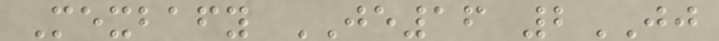Mexbafy JE16 2JJ
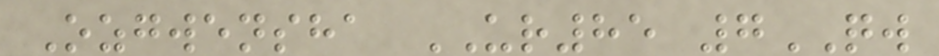Ozgwensha UR85 7QW
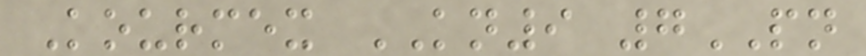Kourmex KN9 7PN
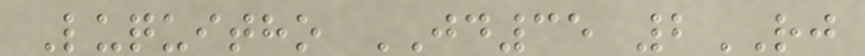Luquitho JD35 2RJ
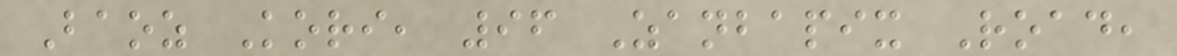Baoz Kori, 96 Zanbapix Road,
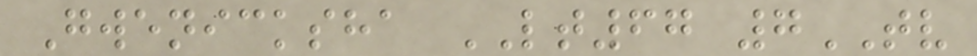Gwenicksha LT67 7TV
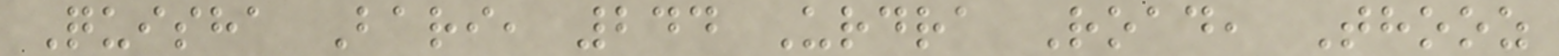Quisha Bari, 244 Urdra Road, Thooz
